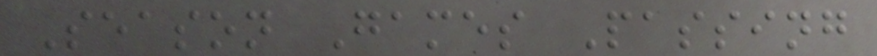Season Games Passing
